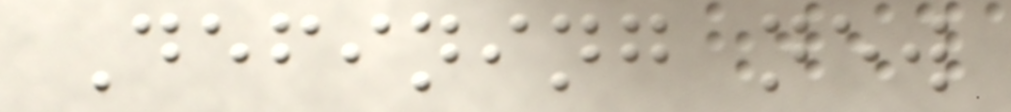Defining new
